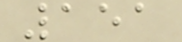151
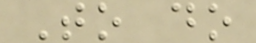To do
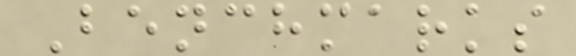Benchmarks
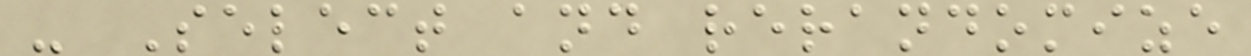- Select and rerandomize
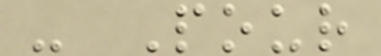- Pour
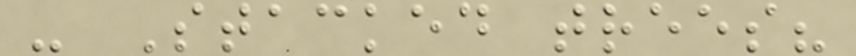- Stacked trees?
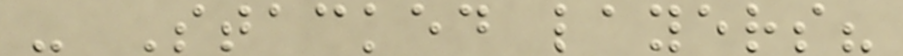- Stacked layers?
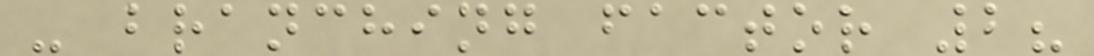- branching factor 2?
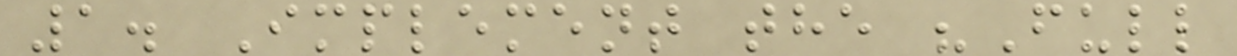1. Implement the "Full
